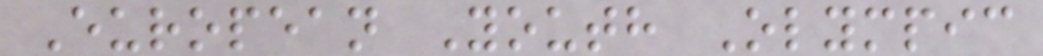European Youth Olympic
